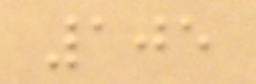105
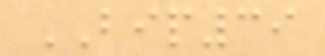BIP39
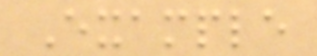Example
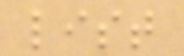list
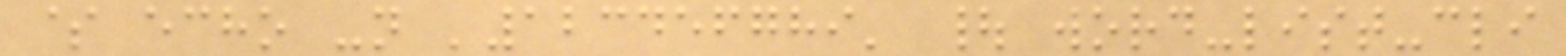$ echo -n '123456789' | word-list-cli
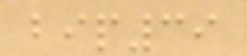bip39
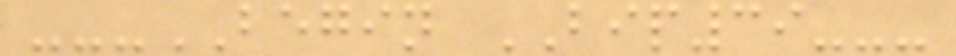---BEGIN BIP39---
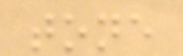tone
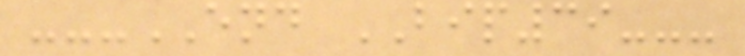---END BIP39---
